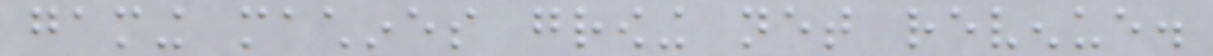gaming machines growing net revenue.
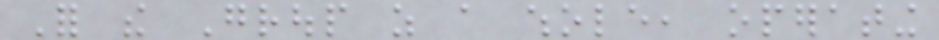For the Group as a whole, operating
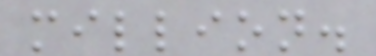million.
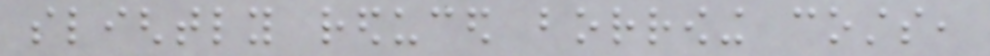slightly reduced borrowing costs,
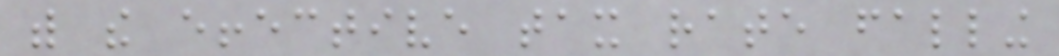with the effective tax rate falling
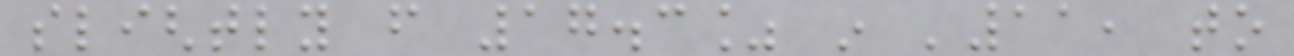slightly from 17.3% in '11, to
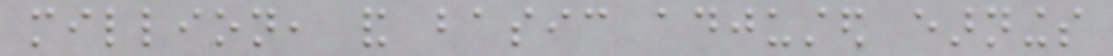million, and basic adjusted earnings
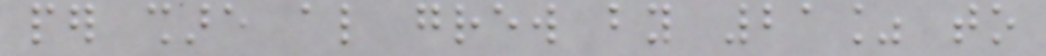per share also grew by 21% to
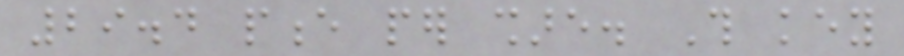29.4 pence per share. This key
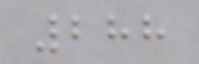288
